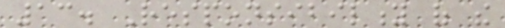13. Responsibility of the
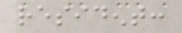resident:
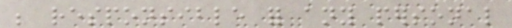be responsible for any personal
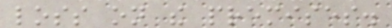loss on the premises.
